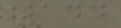144
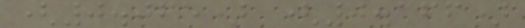(0.065) (0.166)
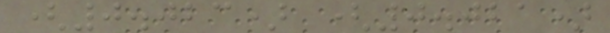(0.023) (0.021)
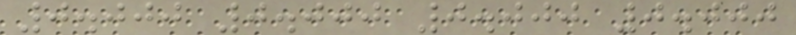0.000 0.000 0.000 0.000
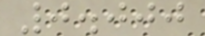0.000
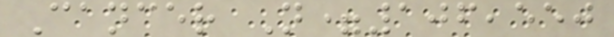Cancer N=106,550
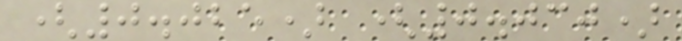(0.025) (0.030)
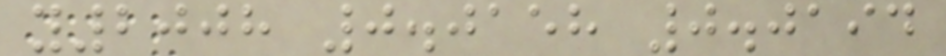y2008 0.0158 0.0194
